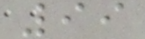99
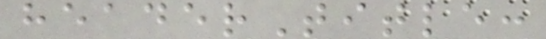headerTitle:
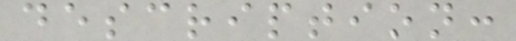description:
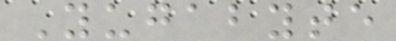Yugabyte
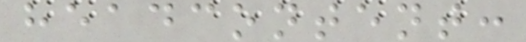headcontent:
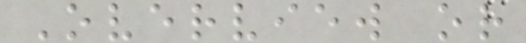Overview or
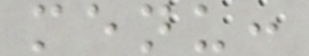menu:
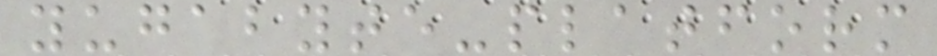yugabyte-platform
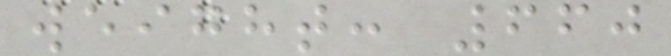weight: 660
